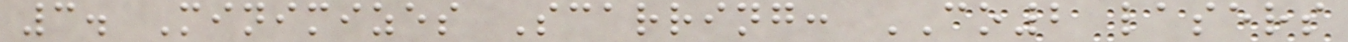3. Minimizes Scarring: CO2 lasers
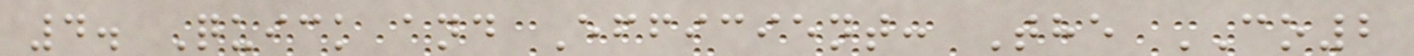4. Quick and Efficient: The CO2
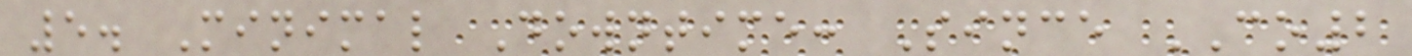5. Minimal Downtime: Since CO2
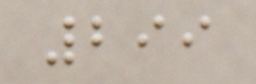299
